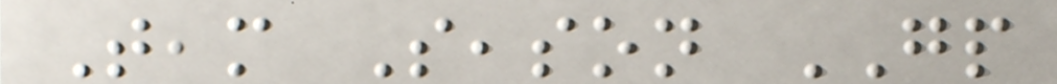Team Season GP
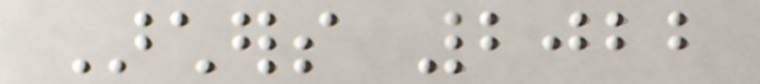Archers 2022
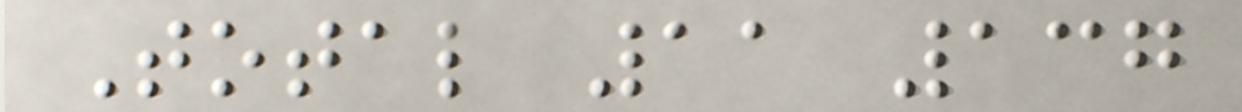Total 11 137
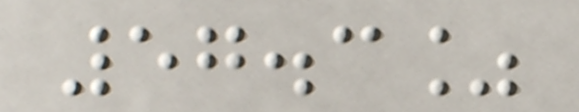57.3%
